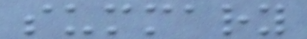summary
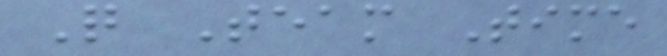Q Team Time
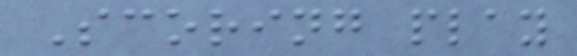Scoring play
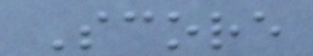Score
